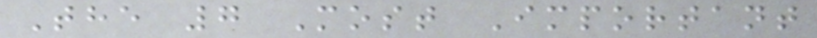The 7 Most Important
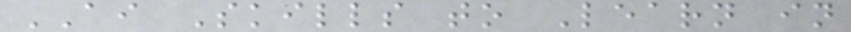AI Skills to Learn in
